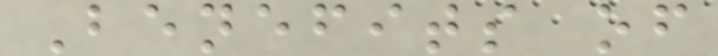Benefits of
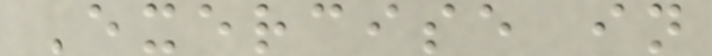Exercise in
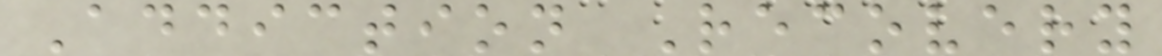Addiction Recovery
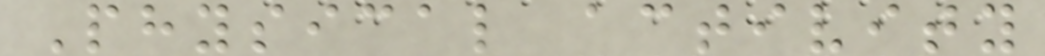Physical activity
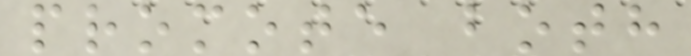promote both
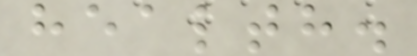health.
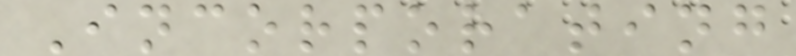Incorporating
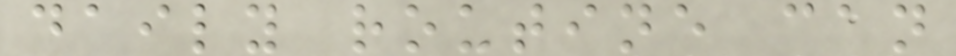daily routine can
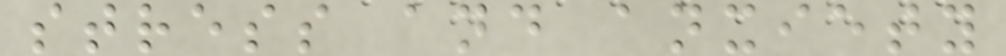stress and anxiety
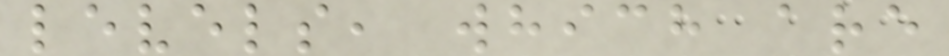levels, which are
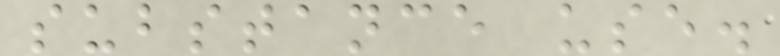substance use.
